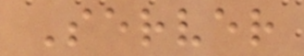Server
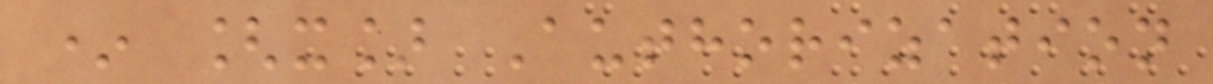* [x] Authorization
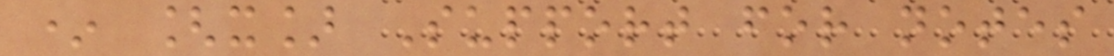* [x] Support for notes
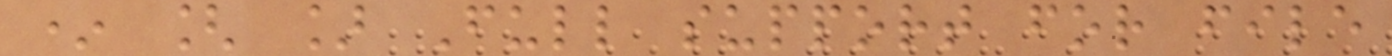* [ ] Full support for file
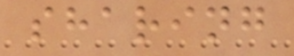sharing
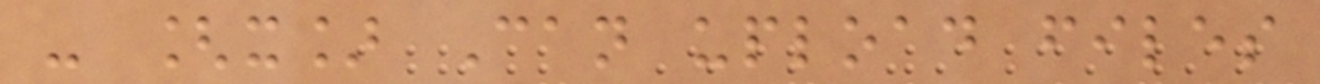- [x] Can upload files
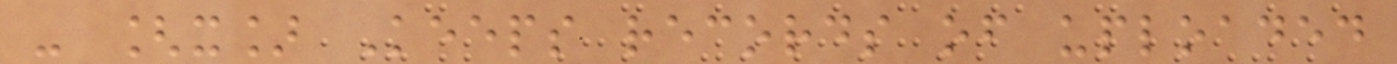- [x] Keeps records of uploaded
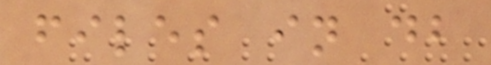files in db
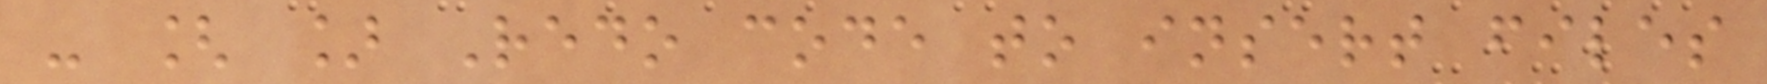- [ ] Redo code to insert files
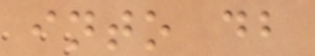into db
